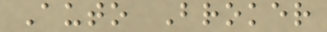Auto Broker
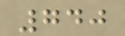740
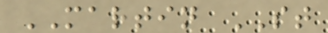MARTIN ST
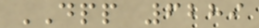DPP 6289
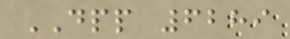DPP 6289
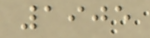1905
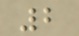2
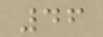46
